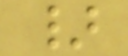}
